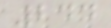244
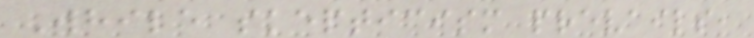While skepticism prevails,
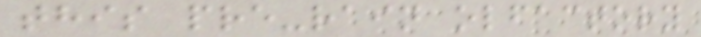this pre-rain olfactory
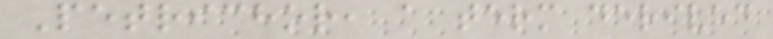Petrichor, a term derived
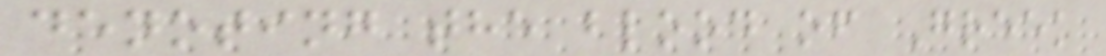denoting the blood of Greek
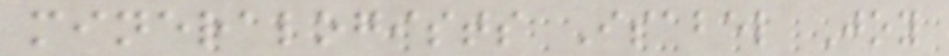mineralogists Isabel Joy
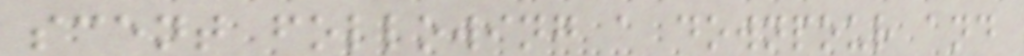scent following a downpour and
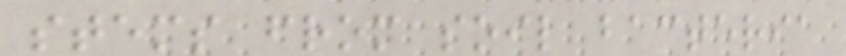stems from soil bacteria
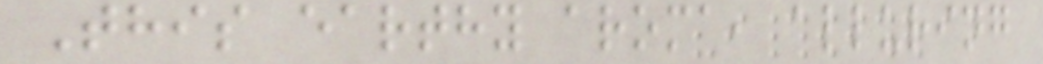This earthy aroma, alluring
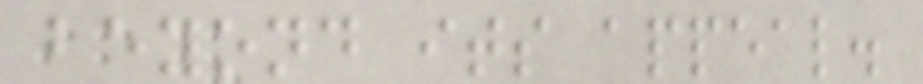beyond its appeal.
